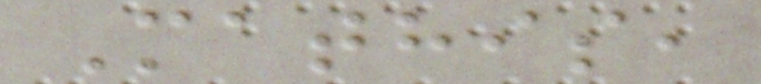Mathis,
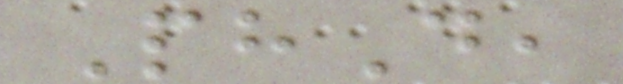PhD,
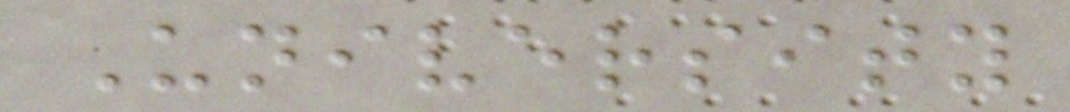University
